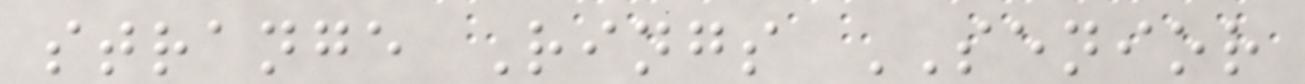strange Rings SENIOR
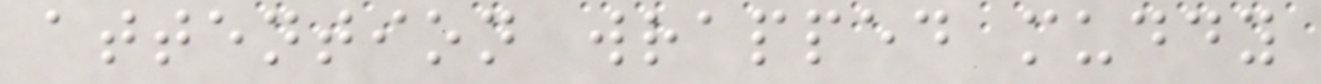attention wrapped muddy
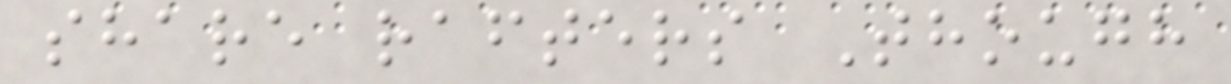share rafters Though
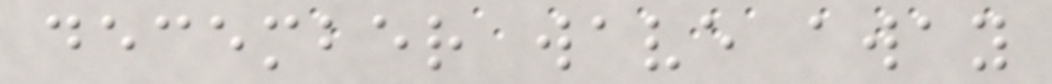december wave away
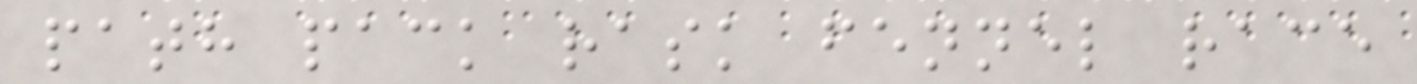path pack rask fennel race
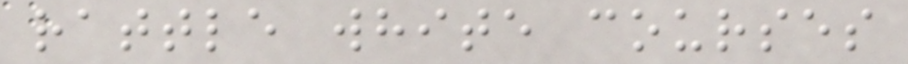rattle white courses
